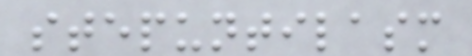stepuntilasm
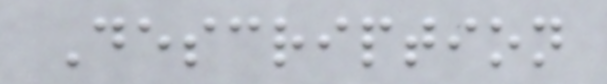Description
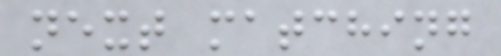next matching
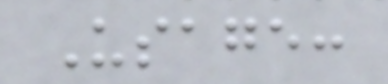Usage:
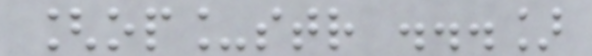[op_str ...]
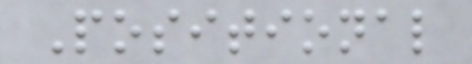Positional
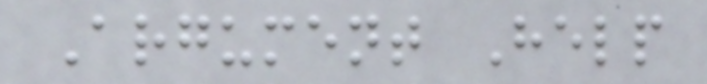Argument Help
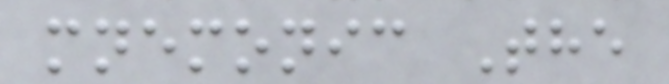mnemonic The
